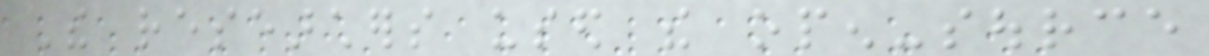The researchers used the open-source
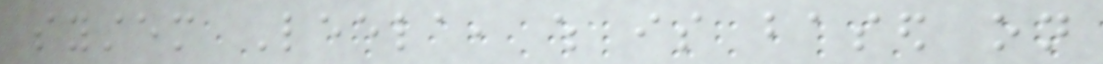system Leela, which is based on
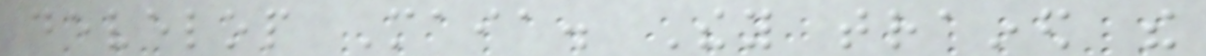develop Maia. They trained the
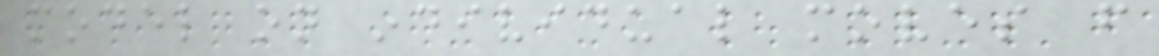model on individual moves from
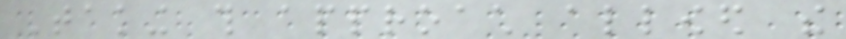Taking this approach allowed the
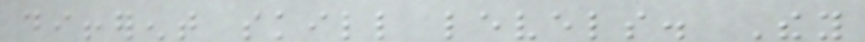different skill levels. They
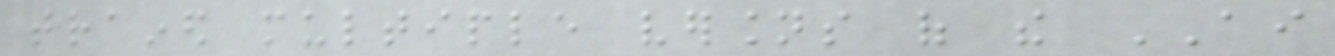trained multiple versions of the AI
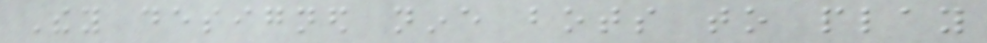They designed nine bots to play
